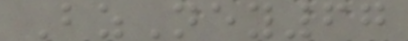BzNey67
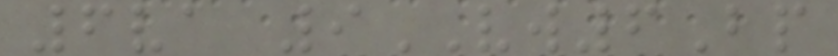6va 9VW6Bp
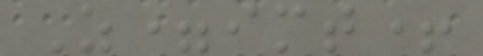Z=imt+
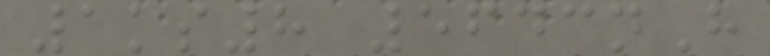1ks8 5643nH
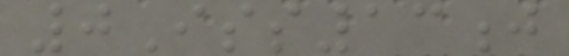0Iss13j
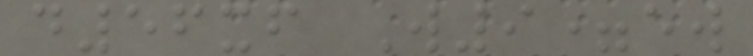d56xf W9=ew
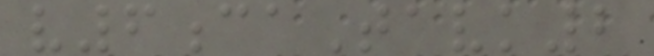v6caTavk2
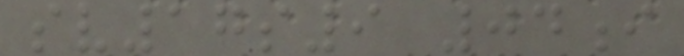sv17s9 04i
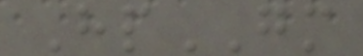HpGM
